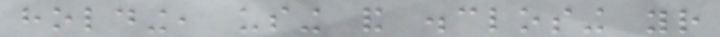holding, using and disclosing your
